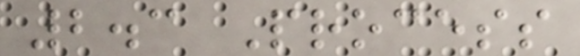2.3 Process
